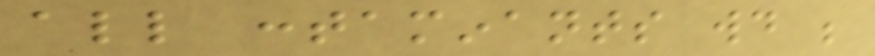all contaminants would be
